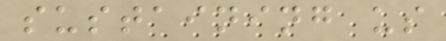sustaining us
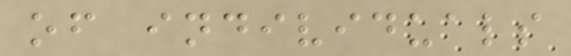of individuals
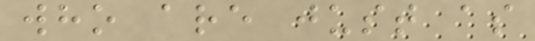who are just as
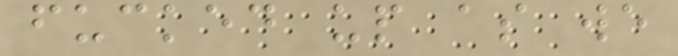fucked up as we
